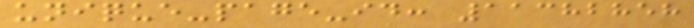unique-page-id: 11382858
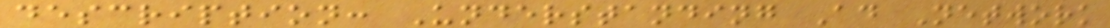description: Understanding Ad Network
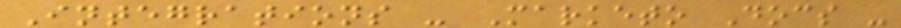Integrations - Marketo Docs -
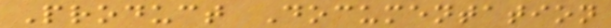Product Documentation
